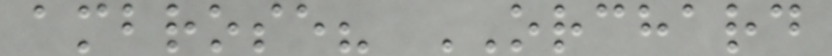ambrose? ORCHARD
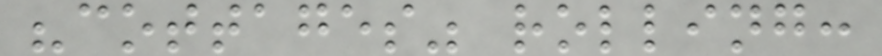"cottages" rolling:
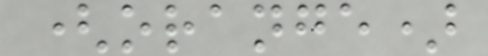(orange)
